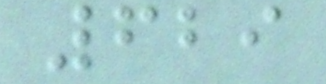629
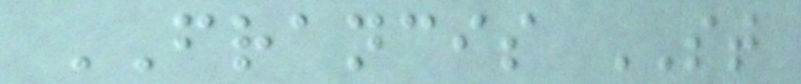FRANCIS ST
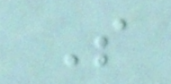S
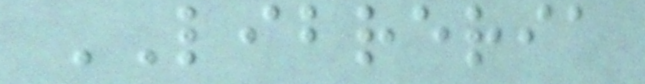LIBRERIA
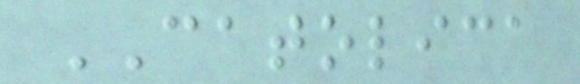CATOLICA
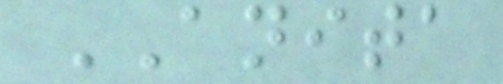ANITA
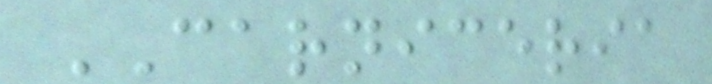CARNICERIA
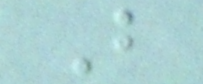B
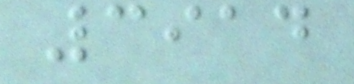3914
